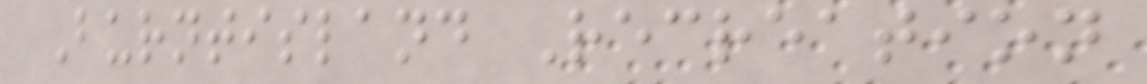Burntisland Recreation
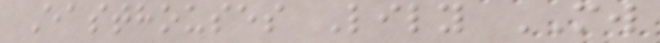Easthouses Lily MW
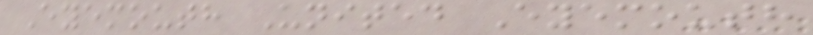Eyemouth United Eyemouth
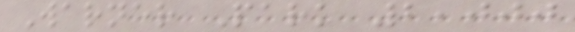Warner Park 2,000
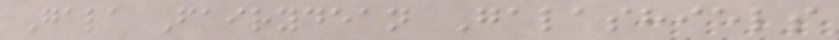Gala Fairydean Galashiels
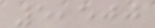5,500
